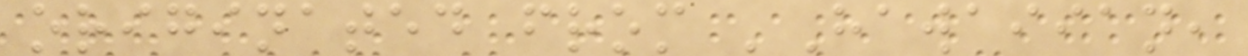originated from 'Hawaiian,
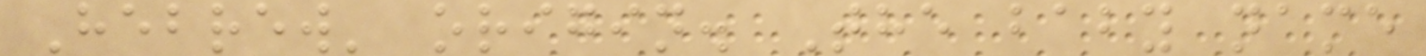Hebrew' origin. The baby name
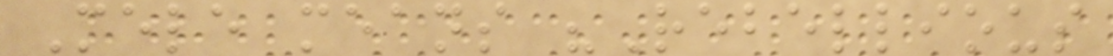Mele means "Rebellious
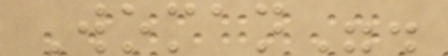Woman".
